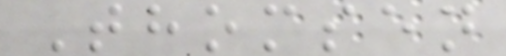Thomsen
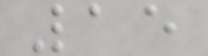15
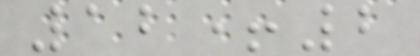12+2
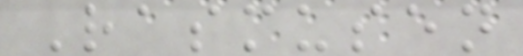Rasmusen
